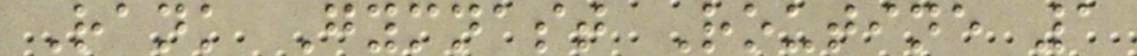Rank Gymnast Routine 1
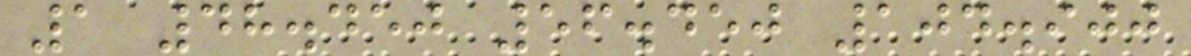1 48.450 56.450 104.900
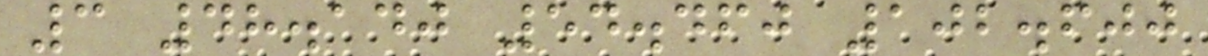3 48.140 54.460 102.600
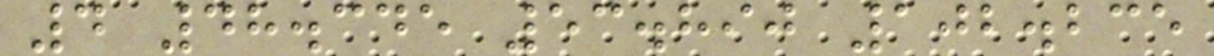4 48.345 53.890 102.235
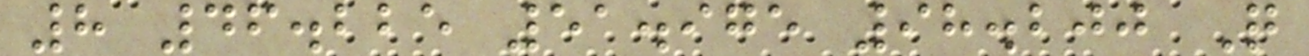8 46.225 51.975 98.200 Q
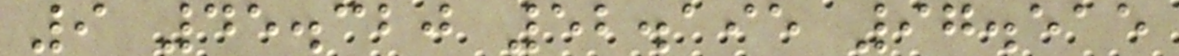9 45.320 52.195 97.515
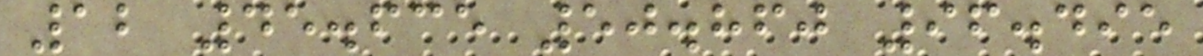12 45.635 50.860 96.495
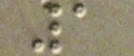1
